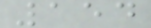154
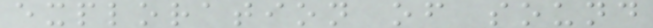exploration of sound
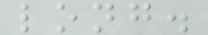long.
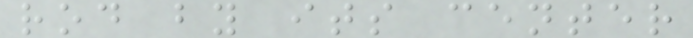rod by its center
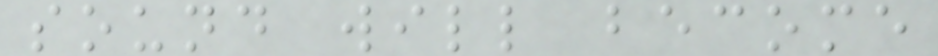sound will become
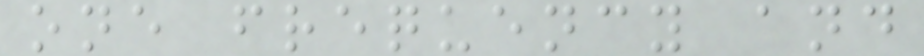one frequency and
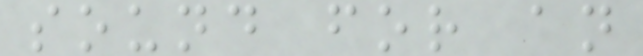sound for an
